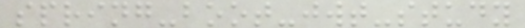spring-boot-jwt-study
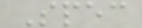Spec
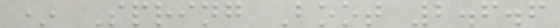* Spring Boot 2.6.6
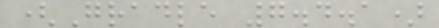(Gradle 7.4.1)
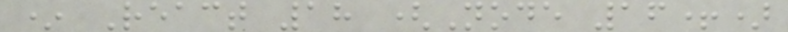* React 18 (Node 16+)
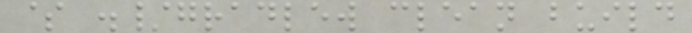$ ./gradlew clean build
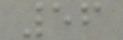56
